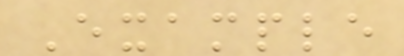Example
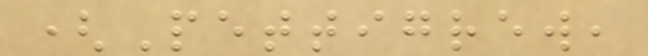(Pettigrew,
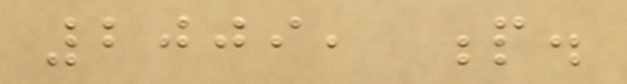2009, p.
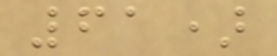61)
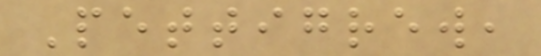Pettigrew,
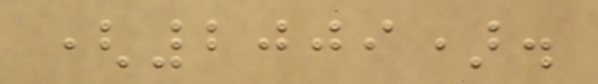(2009).
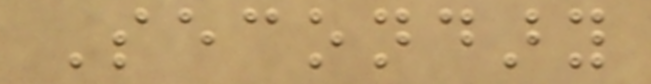Secondary
